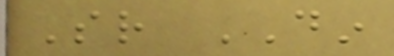Sr DIN
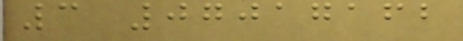3 07017162
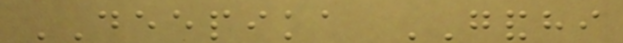DEEPIKA GANDHI
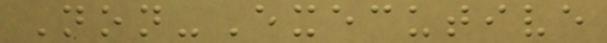Non-Executive
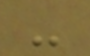-
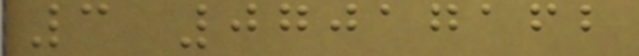3 07017162
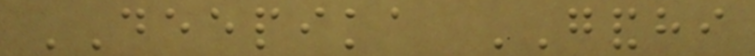DEEPIKA GANDHI
